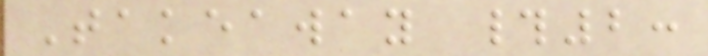Takeaway #2:
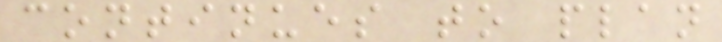continues to plan
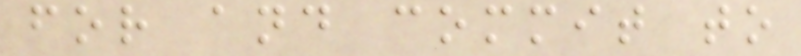for and commit to
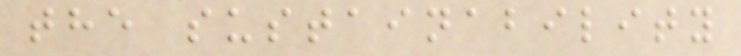the sustainability
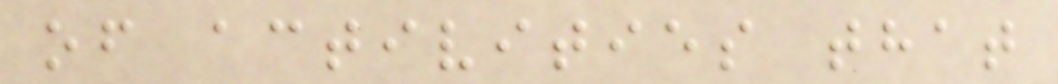of activities that
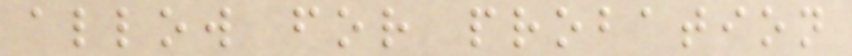allow for probation
